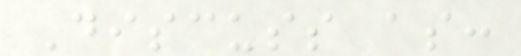Discuss as:
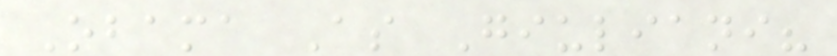Obama As Giuliani?
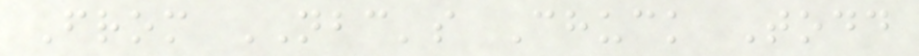From NBC's Chuck Todd
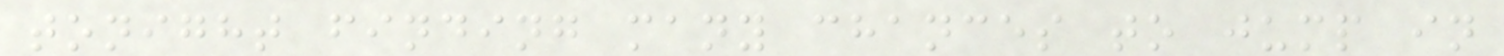tonight finding many chances to jump in
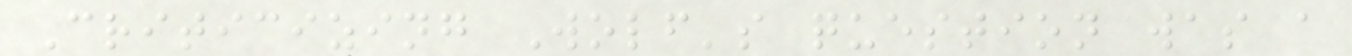Criticizing Wolf's question was a
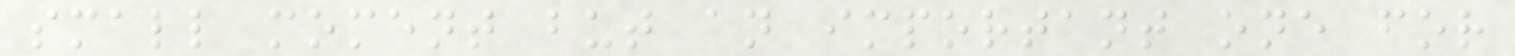small moment but an important one for
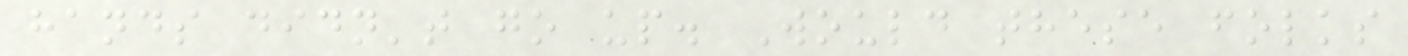hands didn't go up. Would these folks
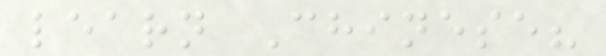learn Chinese?
